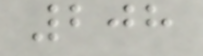208
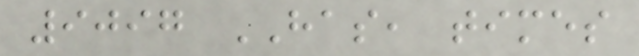9097 HAS, times
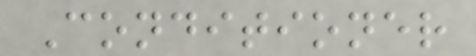Conditioner
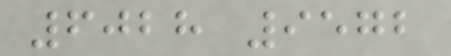6028 9572
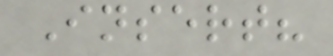Insert?
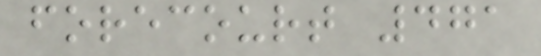forecourt 471
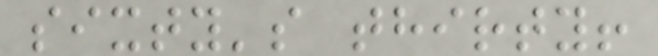sixty's thirty!
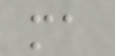ma
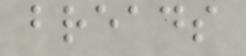breads
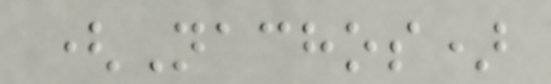(Nachos)
